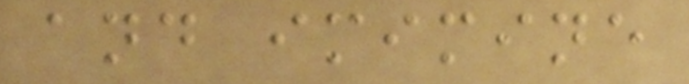and imimine
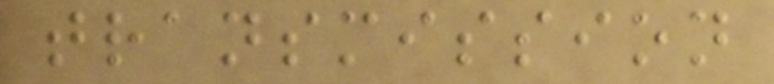transmission
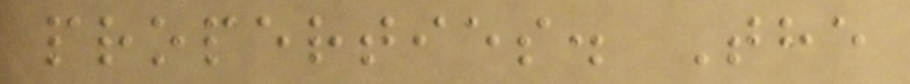properties. The
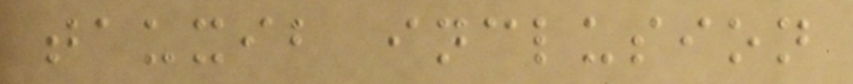tauxib inclusion
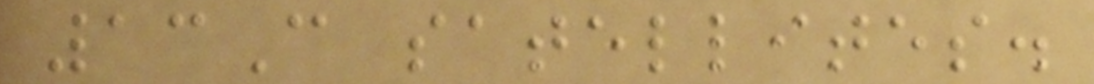13C satellites.
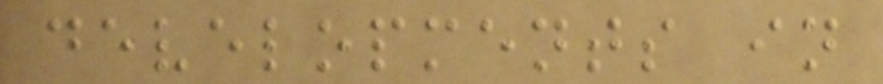developments in
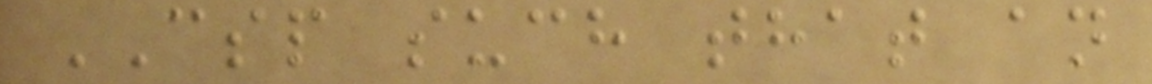CSP such that an
